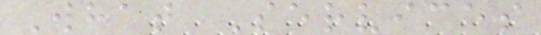What Services
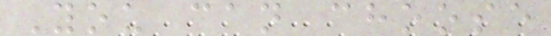You can choose
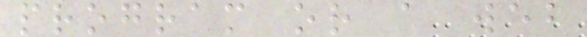program or a web
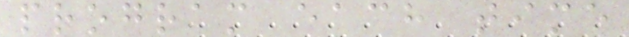program each time
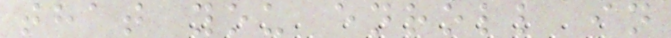that you enroll in
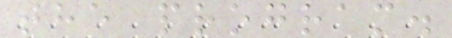the program.
